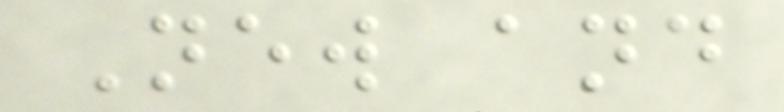New and
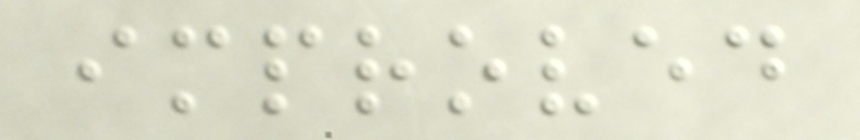improved
